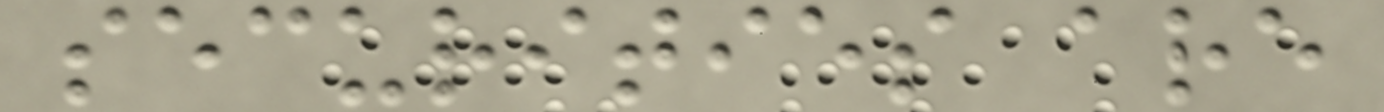securities are
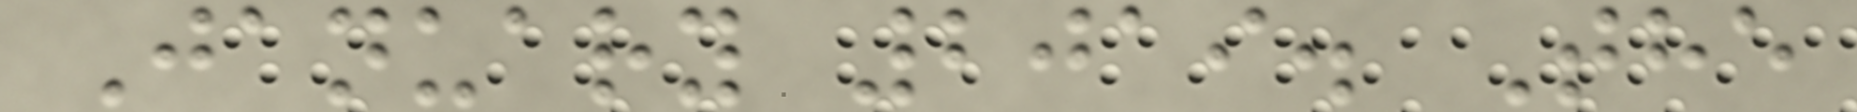January 2019. The
